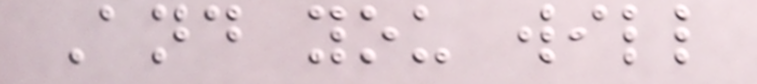And you will
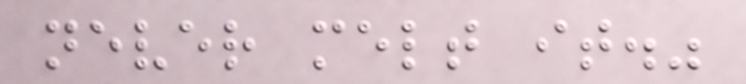never melt it."
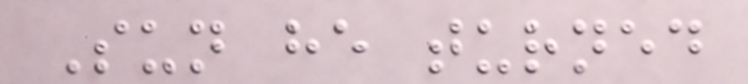Sun he turned
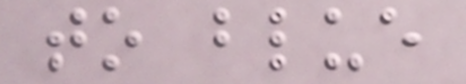to blue
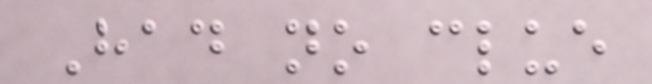Had no clue
